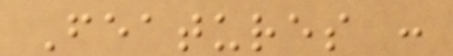Features :
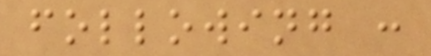following :
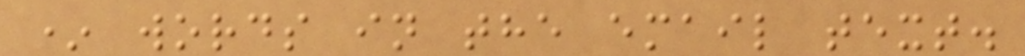* words in the email text.
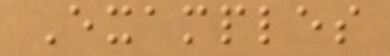Examples
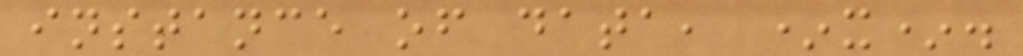instance of data, *x*.
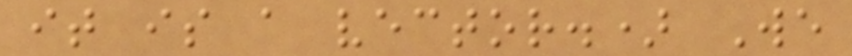it is a vector.) We
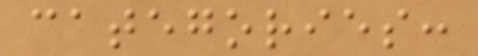categories:
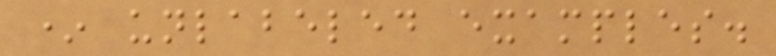* unlabeled examples.
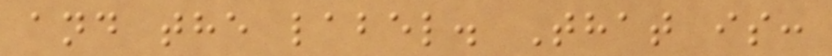and the label. That is:
